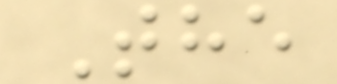The
